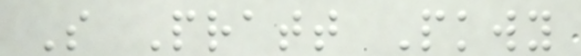S Pratt Pkwy
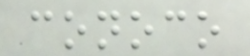conoco
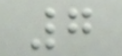7
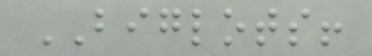BIGLOTS!
